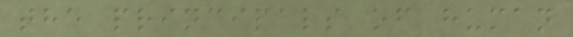the principals of human
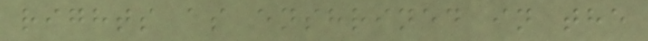rights as enshrined in the
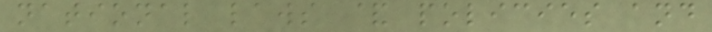national laws & policies and
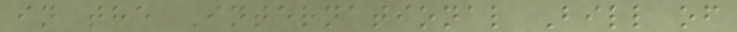in the International Bill of
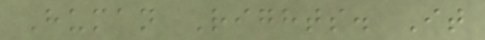Human Rights. It
